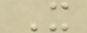X
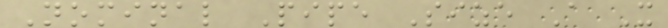Nominal Pipe Size A X
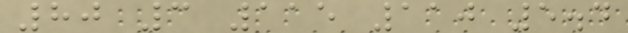80 3 115 110 5.4
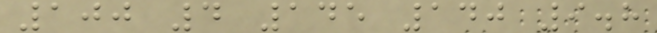100 4 145 140 9.8
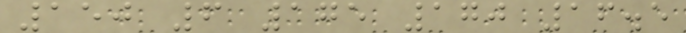150 6 175 170 16.5
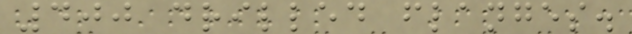400 drilled flanges.
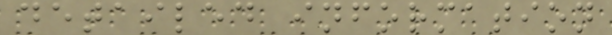detailed information
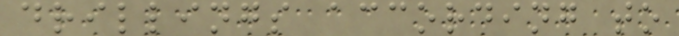drillings according to
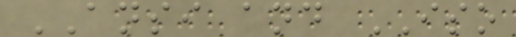ANSI and ISO
